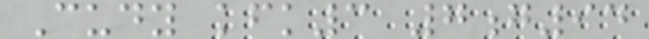Cudy kfk3 7g94
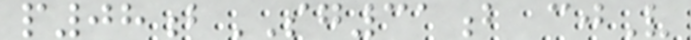p08bSG31b cjV
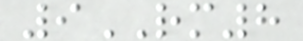9RM8
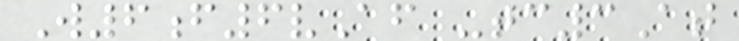W6f6vAf -tc3At
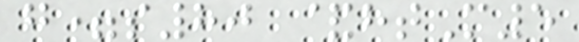g=s80 &htM5
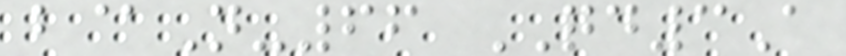b@N-66 QD3A
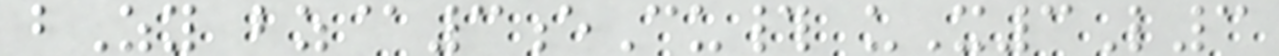bZy bz@3eCu# uX3L3
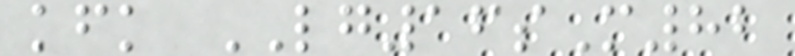kfk LG16sM82
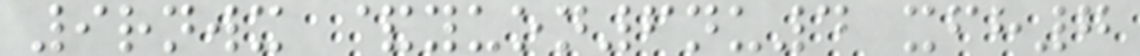9rnwx &yuon6nu4 xfh7
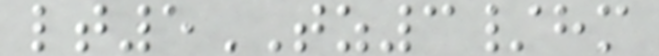lt5TZ3/hm
